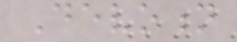Devotion
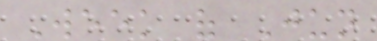Week of Jun
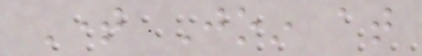Time Join at
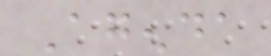Agenda
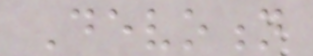Devotion
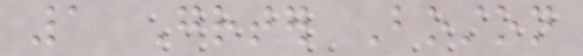1 Greater Boston
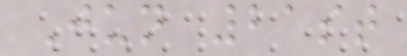Jun 21st
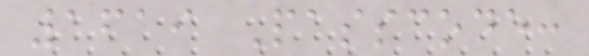1619 Passcode:
